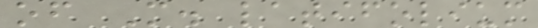of M. latifolium
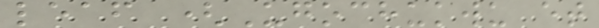leaf (Ugochukwu et
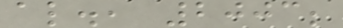al., 2003;
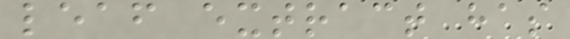leaf extract has
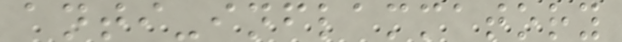anti-inflammatory
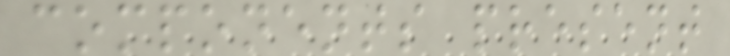components present
